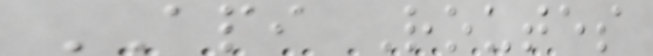API Routes
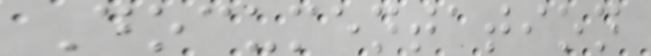Documentation
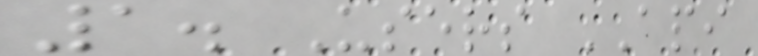1. Users API
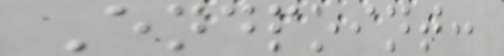Endpoint:
